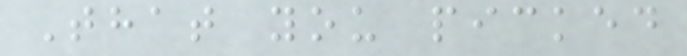That you picked
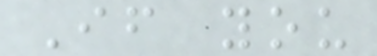If you
